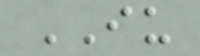IU
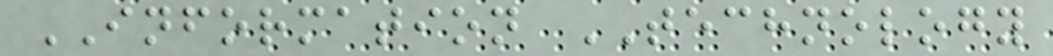INFORMATION TECHNOLOGY
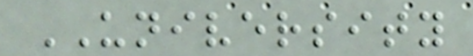UNIVERSITY
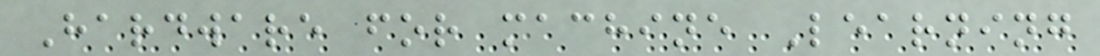Hardware for machine Learning
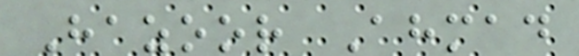Hazoor Ahmad
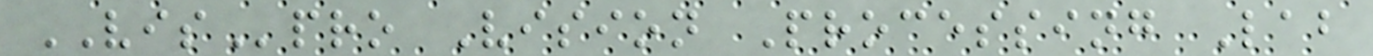VISpro Vision Processing Lab
